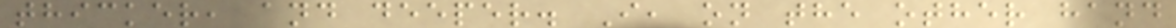thicker, and deeper. I, on the other hand
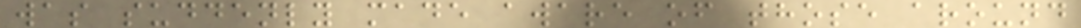was suddenly made aware of those around
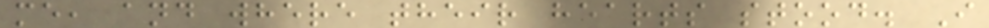me, and where their hearts stood. I
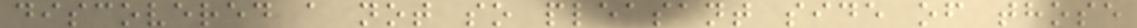discovered a not so pleasant side of those
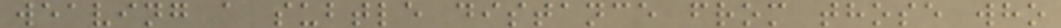weaving a subtle distance from those who
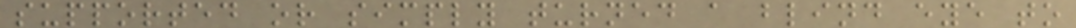supported or simply turned a blind eye to
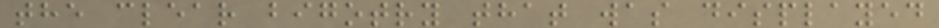the clear bigotry that was displayed
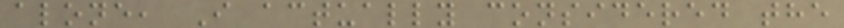alone, I actually considered the
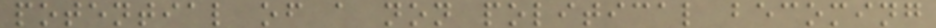potential of a non political becoming
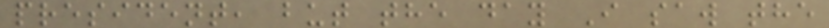president, but the day I saw the
